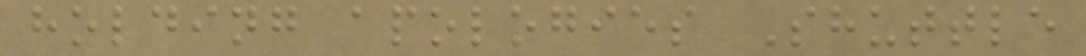holding apologies Shuttle
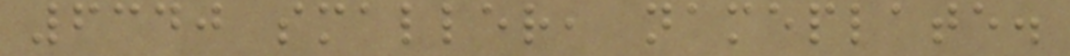6340 smaller, nameplate.
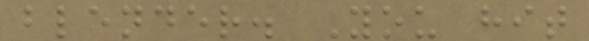blender. You hit
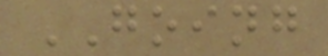GOING
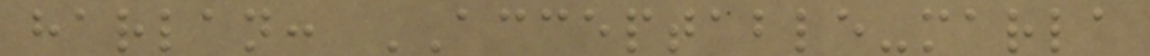harlan: ACCEPTABLE-marla
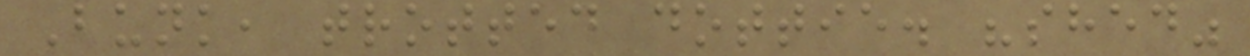Bunk, trotted dottie. "shed"
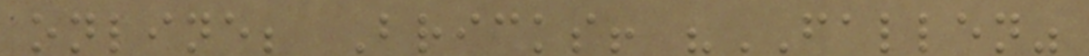online; Bricks! "FALLEN"
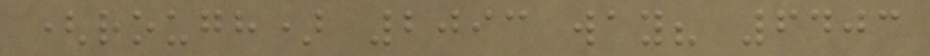(rough) 2093 way? 6403
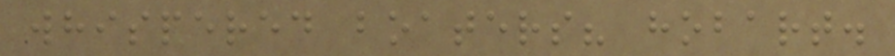whispered boaters? hobart.
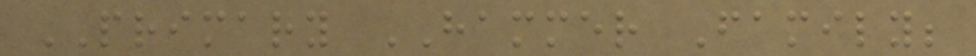PRIMARY HAMMER Family;
